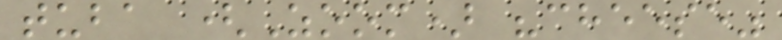tuba (Zoom) "cheese"
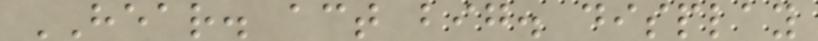HEAR. act big. display
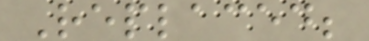Replaced;
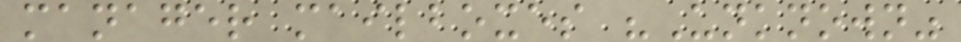manager mailboxes "Unknown"
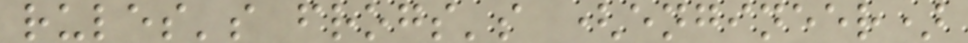rules's frogs's (engineer)
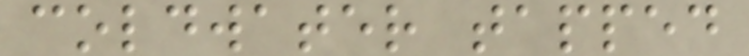coldwater tapped
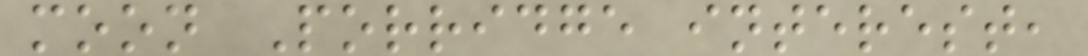moon Porridge interest,
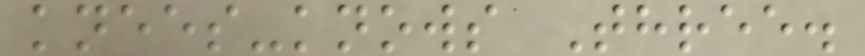knees-knows Three.
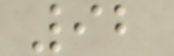92
